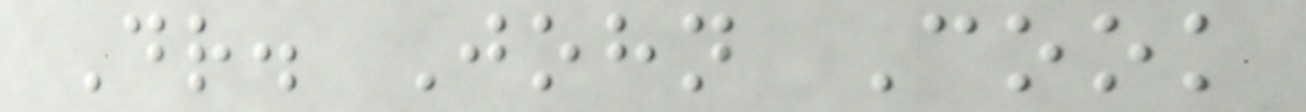Dr. John Cook
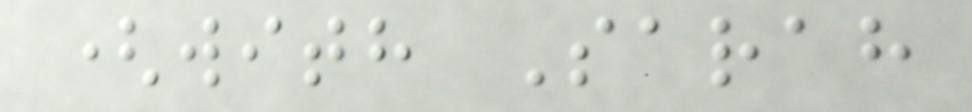(with Sarah
